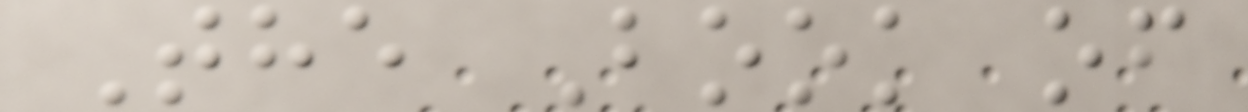The Book of
